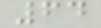64
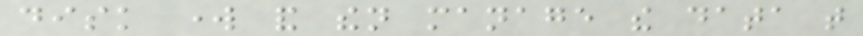disk work and then manage the data that
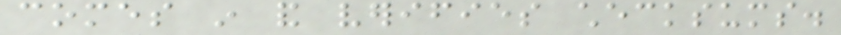comes in and verifies checksums.
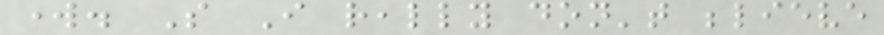work. So I really don't believe
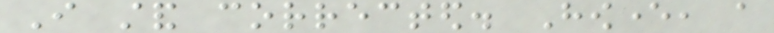I stand corrected. However, a
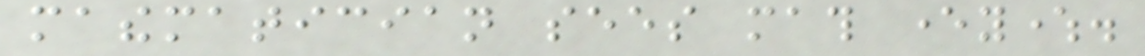mathematician sees math everywhere.
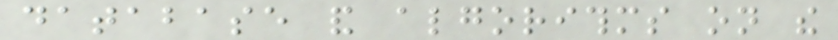database and algorithms on the
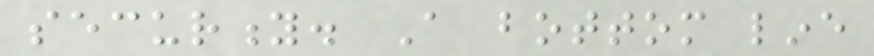security. A bottom line
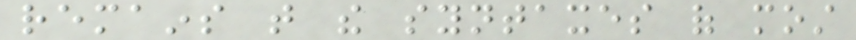remains that the syntaxes of most
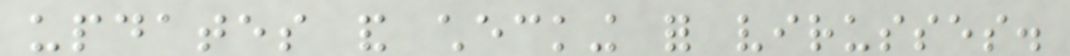updates and checking for virusses.
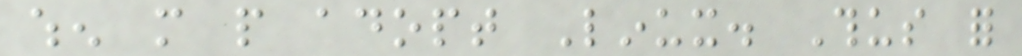when more people adopt Linux. Thus for
